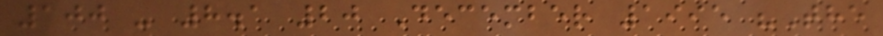100 - 8.1 20 December 1995 "The
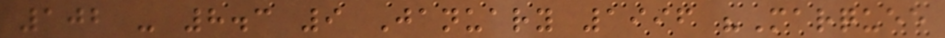102 - 8.3 9 January 1996 "Marquee
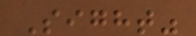Sight"
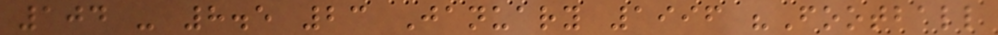104 - 8.5 23 January 1996 "Football
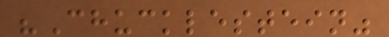"Chucklestein"
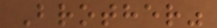Brother"
